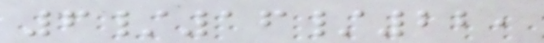6/16/22,
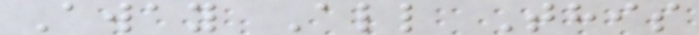Away All This
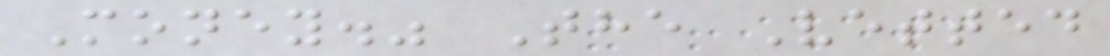Money." The Vetted
